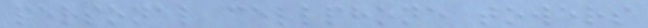personal cellphone towers
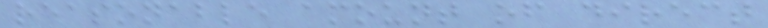reasonable amount of direct
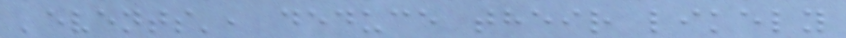'events', deduce their likely
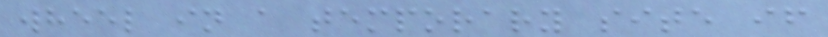wheel in a temporary site if
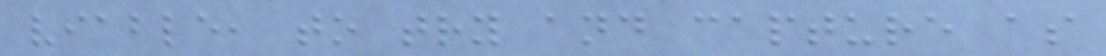viable, to try and capture as
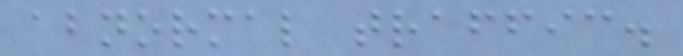abnormal traffic.
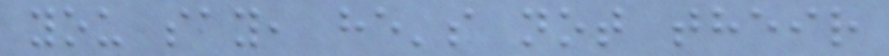you say, he's not their
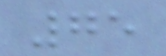75
